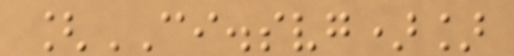[CI.svg)]
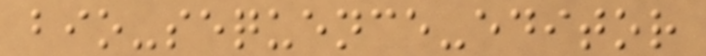bio-sequence-editor
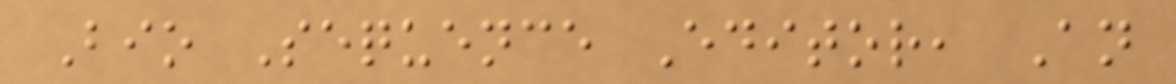Bio Sequence Editor, An
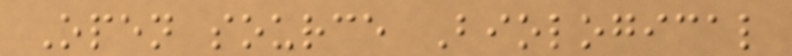Open source Biological
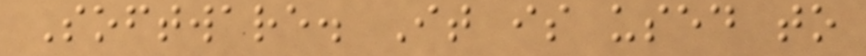Software. It is used to
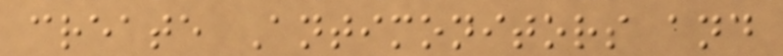create Antimonitors and
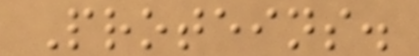Proteins.
